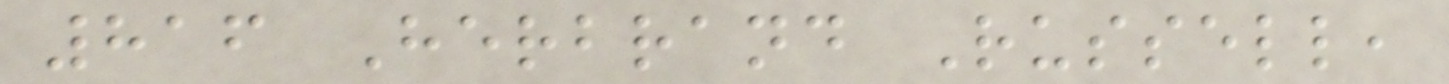816 Herbrand Russell,
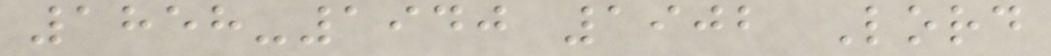1858-1940 1902 Lord
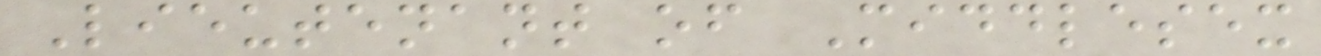Lieutenant of Middlesex
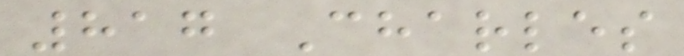817 Charles
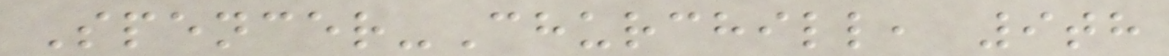Spencer-Churchill, 9th
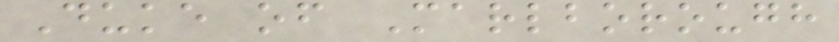Duke of Marlborough
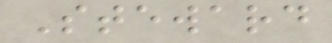Steward
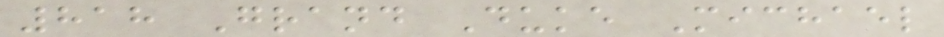818 Grand Duke Michael
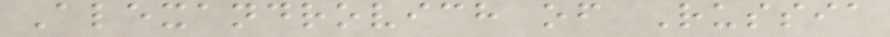Alexandrovich of Russia
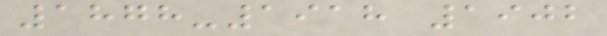1878-1918 1902
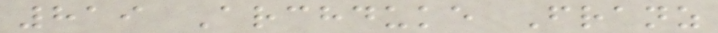819 Archduke Franz
